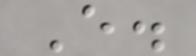E.
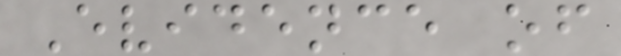Evidence of
